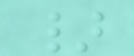}
